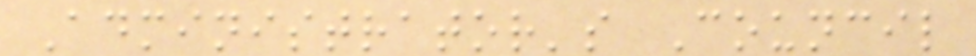Administrator's Council
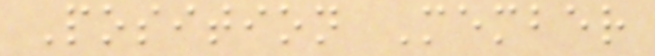Position Member
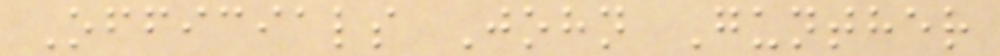Officials John Gunther
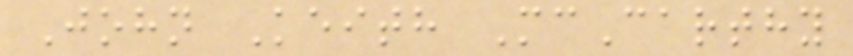John Keith McCarthy
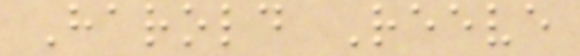Harold Reeve
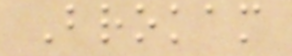Brokam
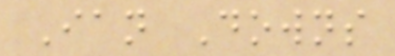Ian Downs
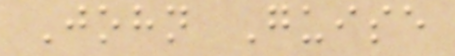John Guise
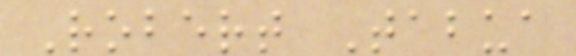Robert Tabua
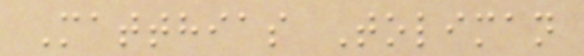Matthias Toliman
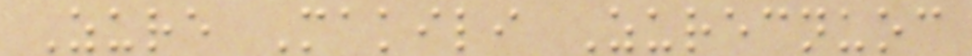Zure Makili Zurecnuoc
